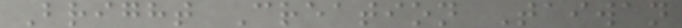Bright Creation Taiwan
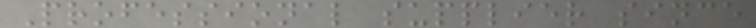Professional supplier since
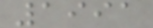1991
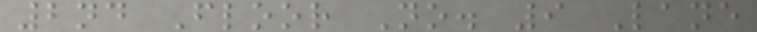2nd Floor No. 9 Lane
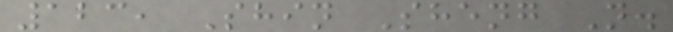123, Shin Sheng N.
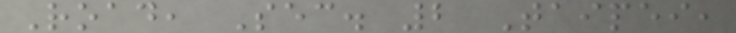Road, Sec. 2 Taipei,
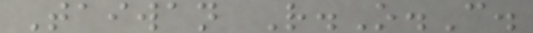Taiwan R.O.C.
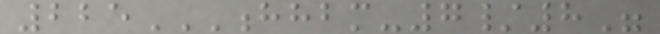225HHBM-7/8"
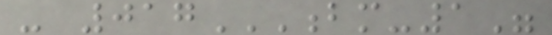- 017BM-1"
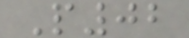P02
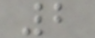2
